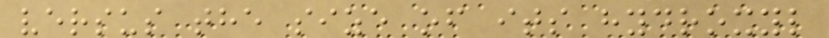versus the size of its hydroxyl
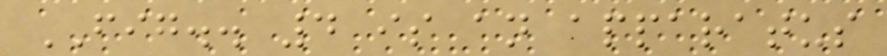FIG.. 4 is an apparatus
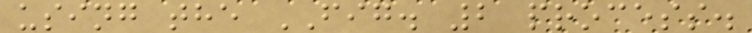using the FIG. 2 process.
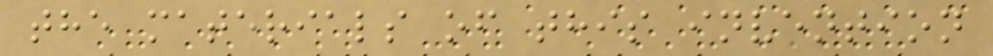the materials of this invention
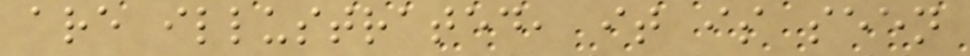are illustrated, it is seen
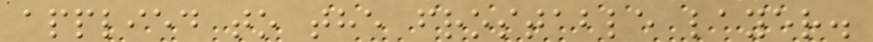applied to the frostable layer.
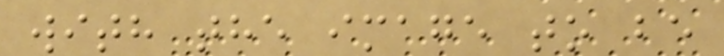with the image to be
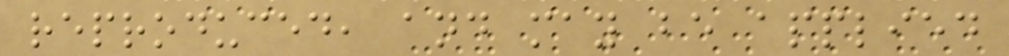reproduced, and may be applied
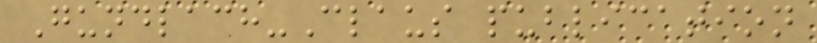Gundlach-Claus publication
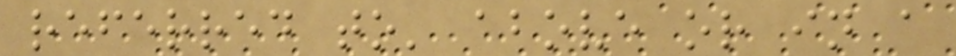referred to' above or in a
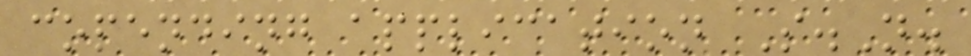copending application S.N.
